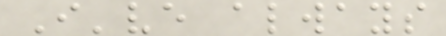I've always
